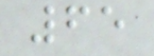65
